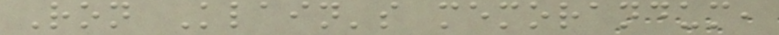Ron Klain's memorandum,
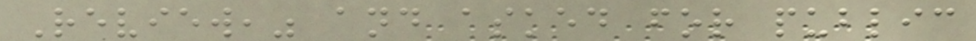Review," and asked for public
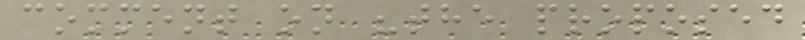comment on "the proposed
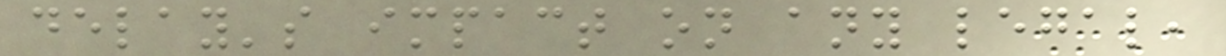delay's impact on any legal,
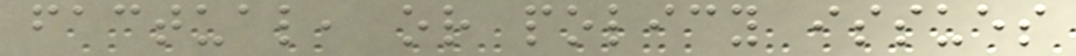factual, or policy issues
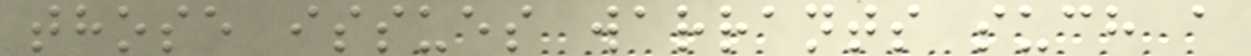those issues warrants such a
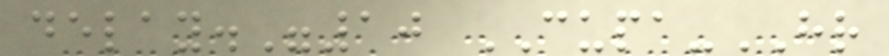delay."10 CUPA-HR
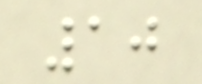10
